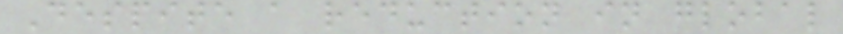Despite a reduction in global
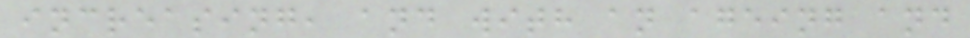increasing, and with an ageing and
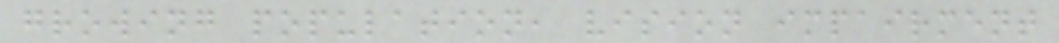growing population, vision impairment
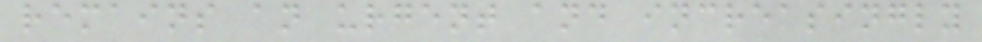remains an urgent and increasingly
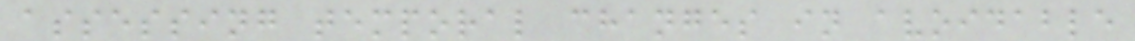assessing temporal changes in avoidable
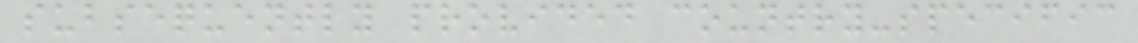subsequently provided country-specific
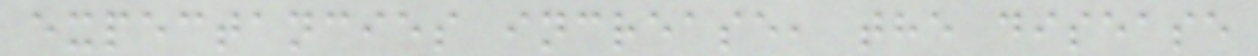expectancies increase, the disease
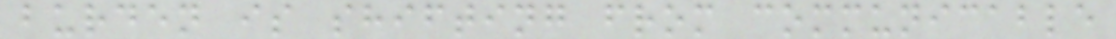burden is shifting from communicable
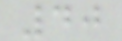40
